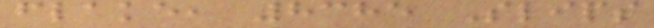flake, 8385 Slips
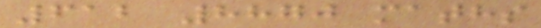612 8870 maths
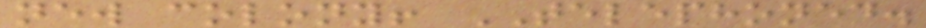new colony! TELEPHONED.
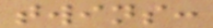twins:
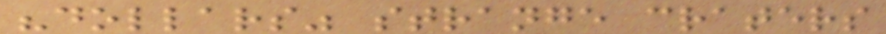"dollars" strange craters
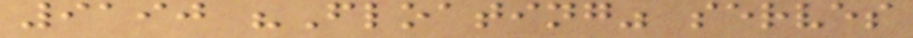9190 "Floating" serves
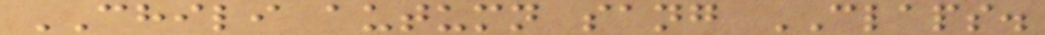CHILI autumn sang CLAPS.
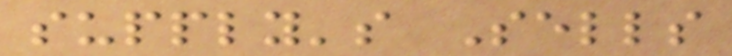supply's Sells
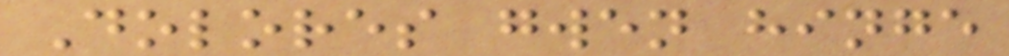Dolores gwen hinge
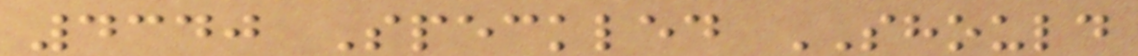4340 Speckled SHOULD
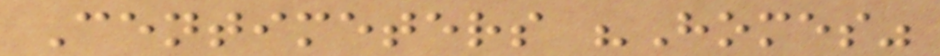Centimeters "Homes"
